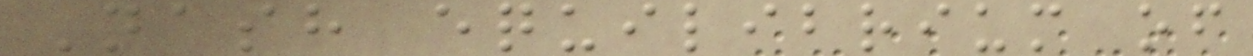Nash equilibrium of
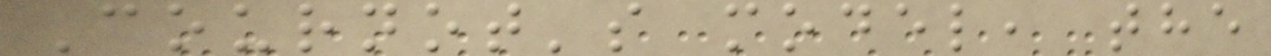Cournot's model, the
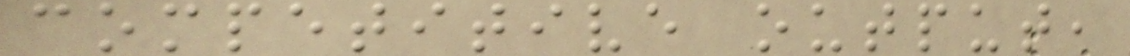competitive output,
